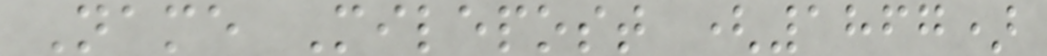Name Milepost (1867)
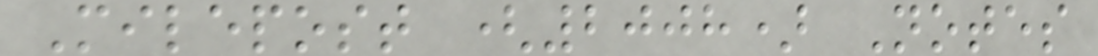Milepost (2008) Notes
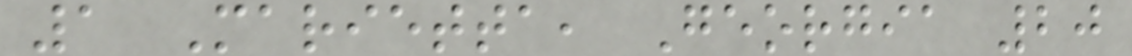1 Marietta, Georgia 20
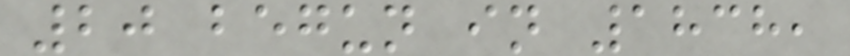20 begun in 1838,
